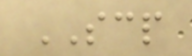SCP
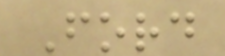Ford
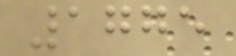1775
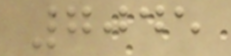7045
